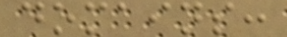domains:
